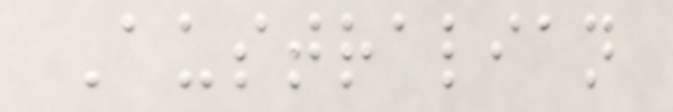Australian
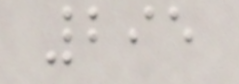295
